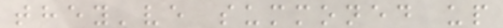they've summoned up
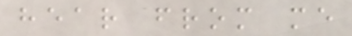hear from me
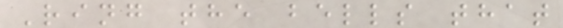Ring the bells that
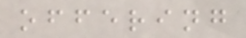offering
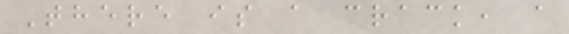There is a crack, a
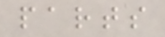parts
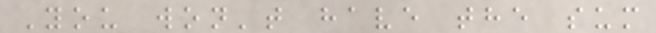You won't have the sum
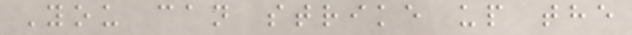You can strike up the
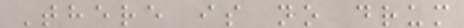There is no drum
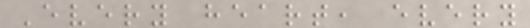Every heart, every
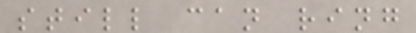still can ring
